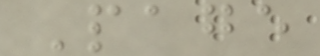Page
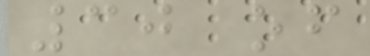30 of
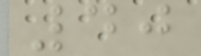40
